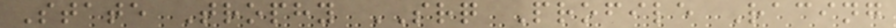State Trophy SRQ Profile Racing
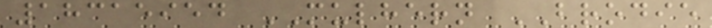18315954 MULHERN BRODIE
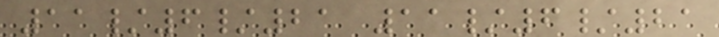11/6/21 11/6/21
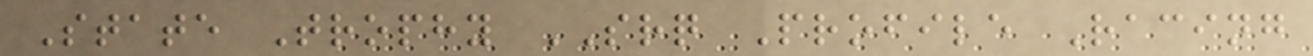State Trophy SRQ Profile Racing
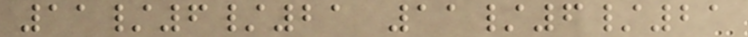11/6/21 11/6/21
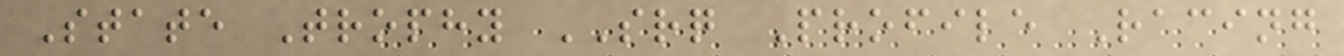State Trophy SRQ Profile Racing
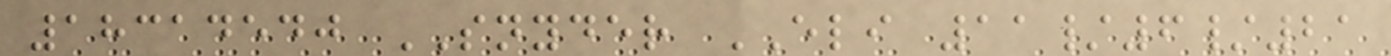18314540 SNYDER ELI 11/6/21
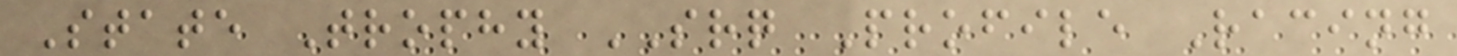State Trophy SRQ Profile Racing
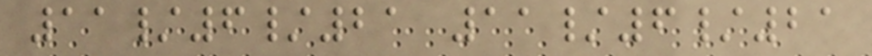11/6/21 11/6/21
